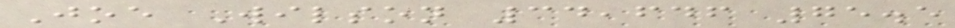Joe Wilson 34,646 75.5
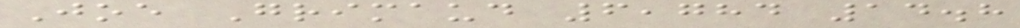Joe Grimaud 6,784 14.8
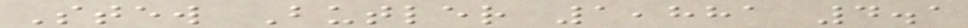Stew Butler 1,881 4.1
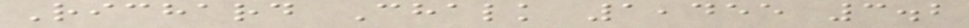Richard Chalk 1,455 3.2
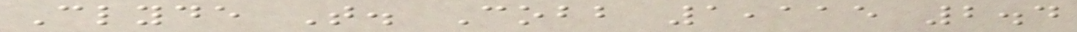Clyde T. Cobb 1,115 2.4
